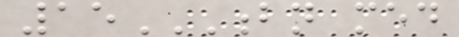15BN MED
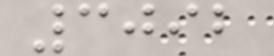3092
